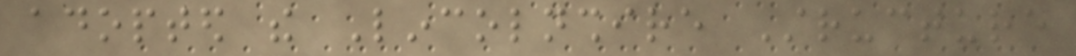adopted the Lincolnshire Structure
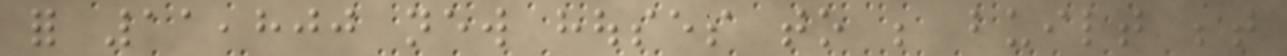for 11,800 new houses to be built between
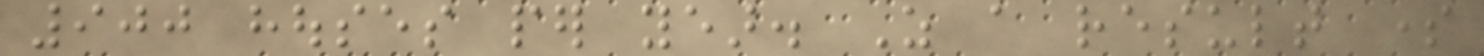900 houses per year. As a result some
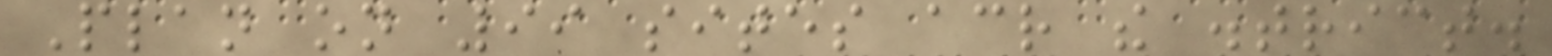Plan on 99 sites across the district.
